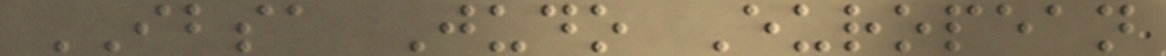IBSA Judo European
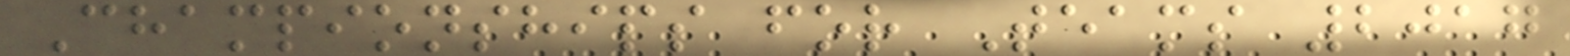Championships for Teams 2017
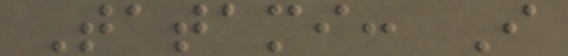Tatami: I
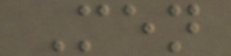Men
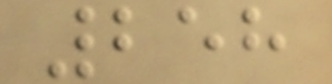258
